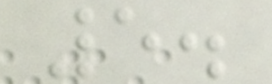5.
